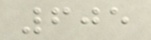605
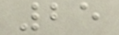25
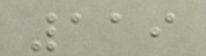119
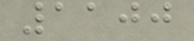1100
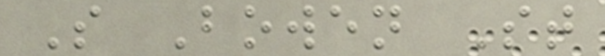S Bowen St
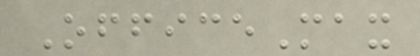OfficeMax
